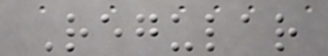Regular
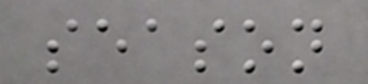season
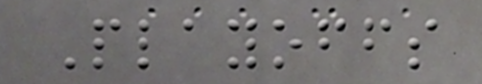Playoffs
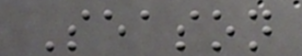Season
